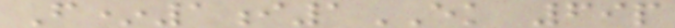F*1i1EK 69p
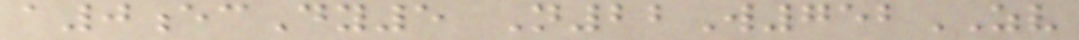a0ecDy5 N22W752ZV
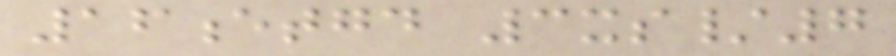16etgd 3xs/7
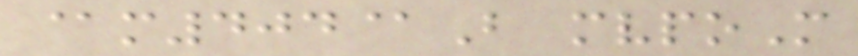@m404@B mvpoM
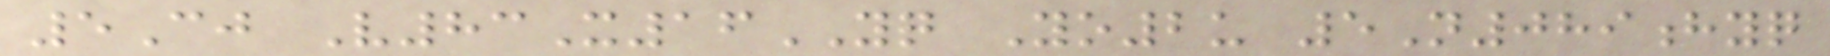5Cj V83X16YQ Yo2u 5N089hyq
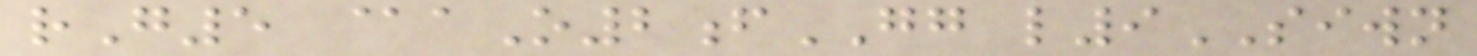rG5 @aO2fGG l9SIWN
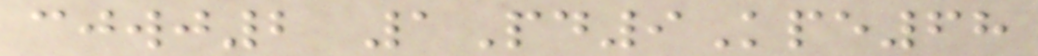cjwj2 1Pd9Kpe68
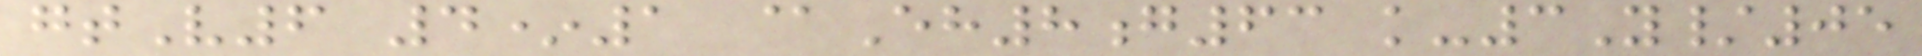gtV6 4*1 @Eh8g63 k-3Y/05
